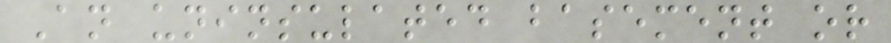An uninsulated basement or
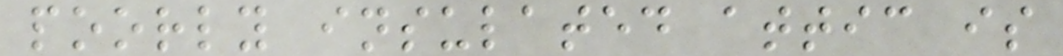poorly insulated attic is
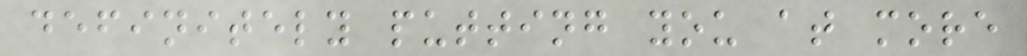definitely putting you at more
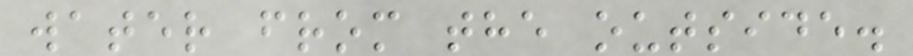water from the outside.
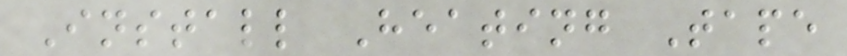Install Heating Tape
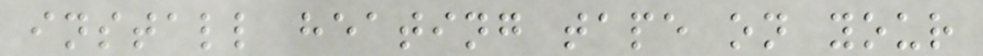install heating tape on your
